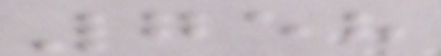758
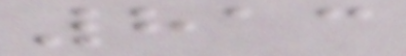813
